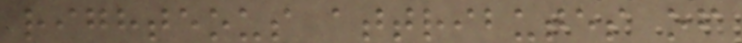righteous attributes of
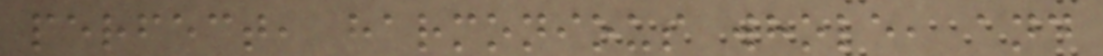perfect, harmonious whole, and
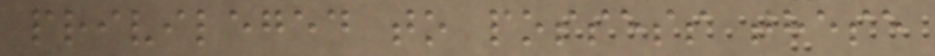privileged to possess these
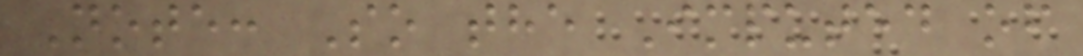Note: So the Imputed of
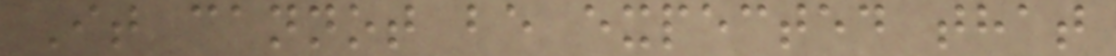It cannot be expected that
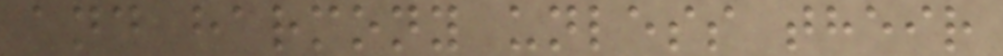and harmony unless their
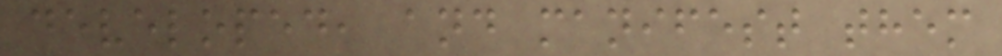developed, and manifest them
